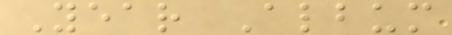Year Album
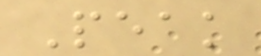Peak
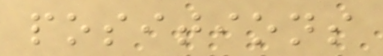positions
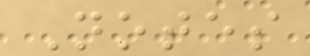Notes
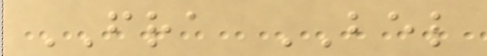FRA BEL
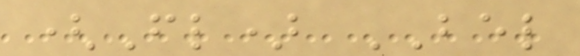(Fl) BEL
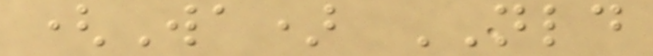(Wa) NLD
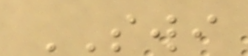SWI
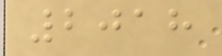2018
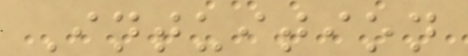Intuition
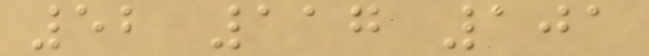52 117 101
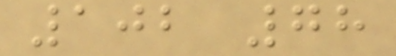102 78
